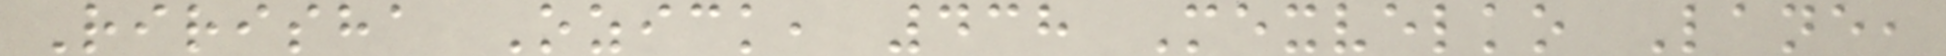Ririsha Ozick, 438 Mexvelko Lane,
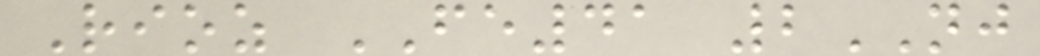Rioz FE41 2NJ
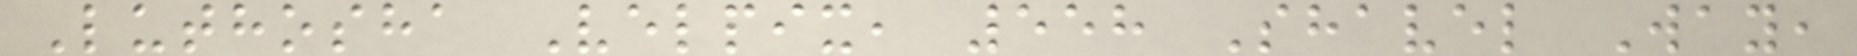Luthosha Velpix, 558 Shavel Way,
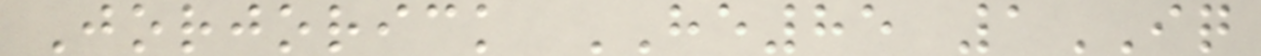Jorjorick HE85 1IQ
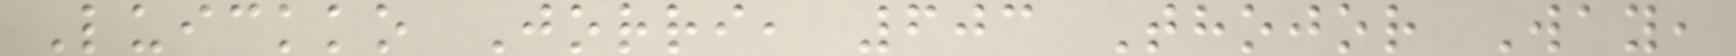Luickko Jorri, 603 Thojor Way,
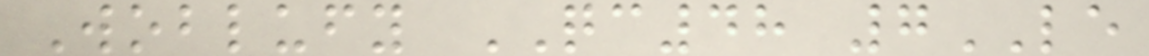Woblufy QC48 7LE
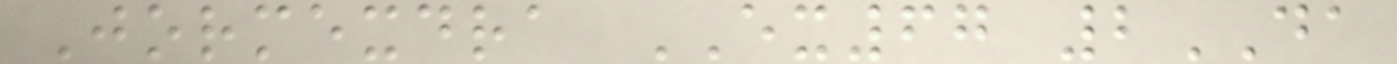Jormexdra EX67 2DA
